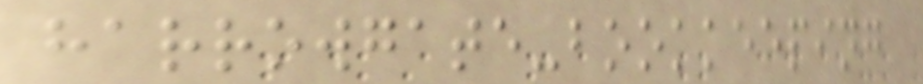harrowgate-bookkeeping
